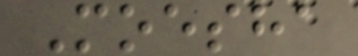Moesha
